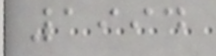1994
